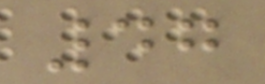47
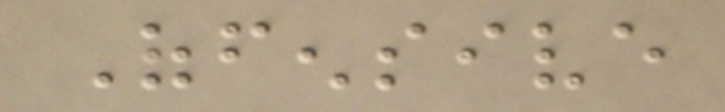Offensive
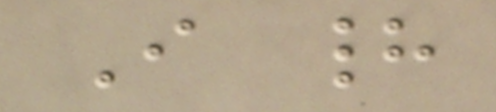I had
